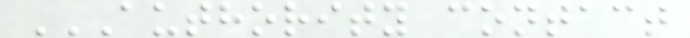AUTHORITY CONTACT
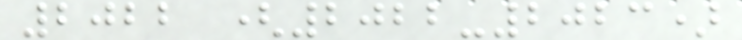2022 (2022-2023)
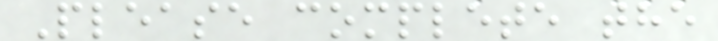Please complete the
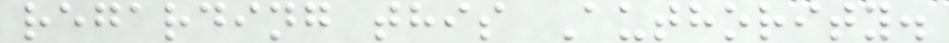regarding this Authority.
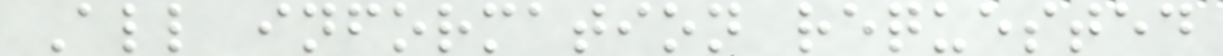All information requested
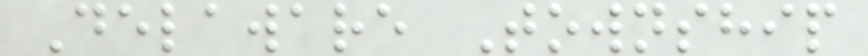Delaware Township
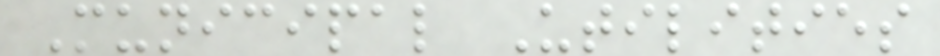Municipal Utilities
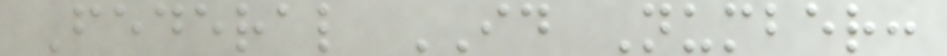Federal ID Number:
